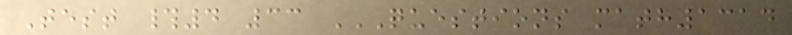Test #4 33 QUESTIONS MATH1314
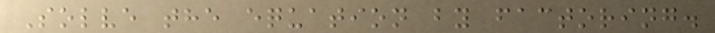Solve the equation by factoring.
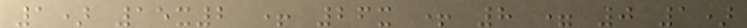1) 15x2 + 26x + 8 = 0 1)
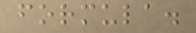formula.
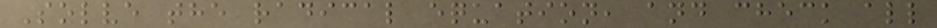Solve the radical equation, and check all
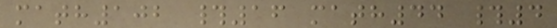math102 #16 math44 #4
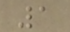1
